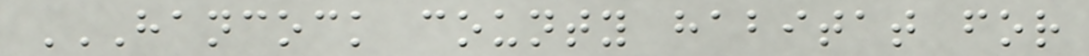HANCOCK COUNTY HABITAT FOR
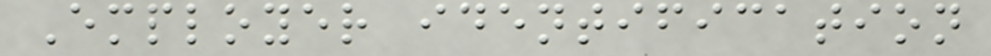Employer identification
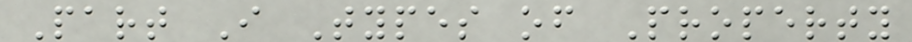Part I Types of Property
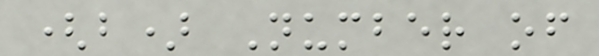(b) Number of
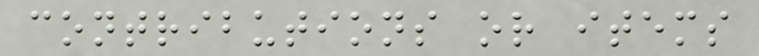contributions or items
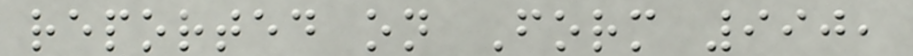reported on Form 990,
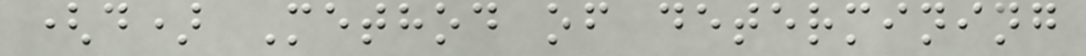(d) Method of determining
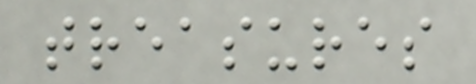treasures
